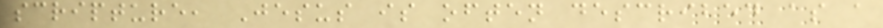scripture, Jesus is often described as a
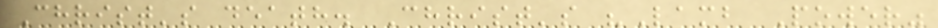Christ's death. Christ's "Lamb Power"
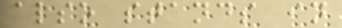also stands in
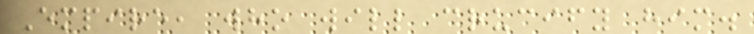Empire, who will crucify him.
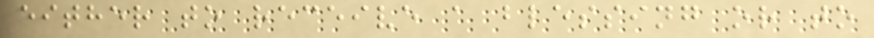either to receive a blessing or to
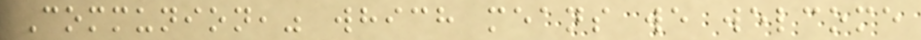Communion," which means we welcome
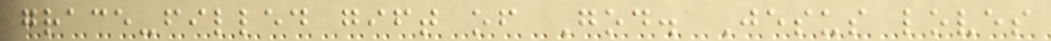grace-filled gift of God. Jesus loves
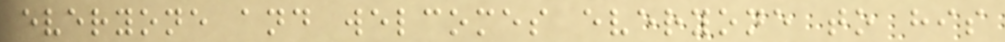everyone and welcomes everyone to his
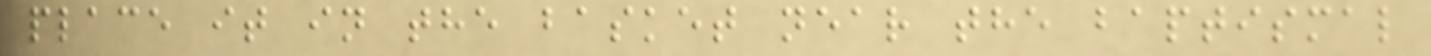place it in the basket near the baptismal
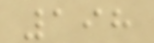198
